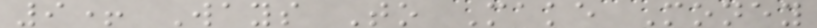9+ Ways To Make Money
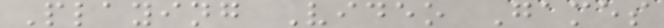Playing Video Games
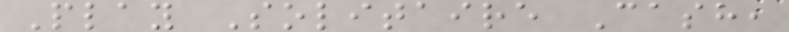Play Solitaire Cash,
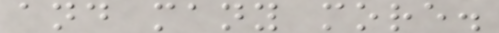and many more.
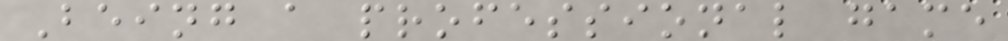Being a professional game
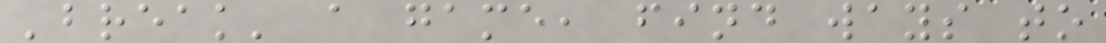'break' a game, find ways to
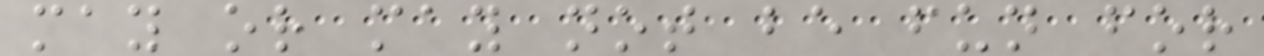may or may not be fun for
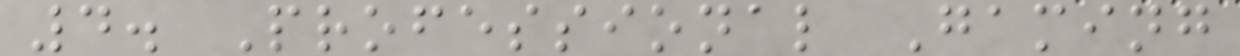4. Professional Gaming
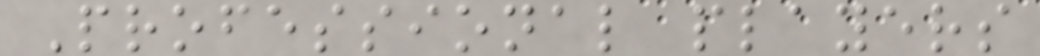Professional players
